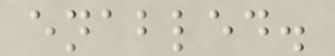enabled.
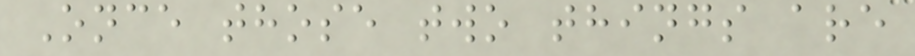Once those two things are
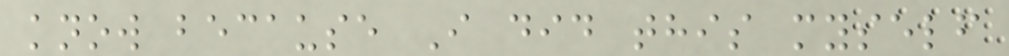know because I did this myself
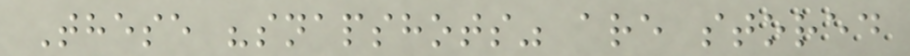These "snapshots" are stored
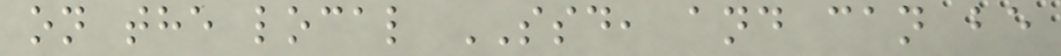on the local SSD, and can be
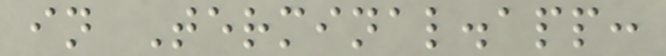in Terminal.app:
